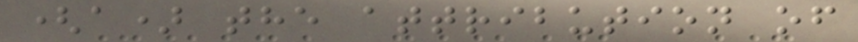(a) the attribution of
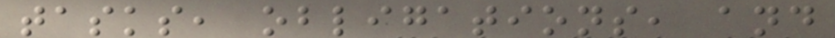tasks, obligations, and
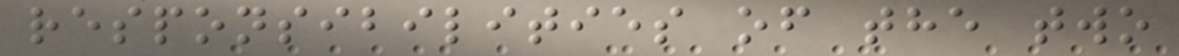responsibilities of the two
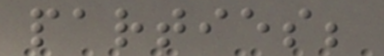parties;
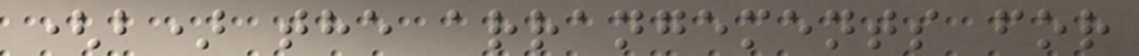(b) the arrangements for
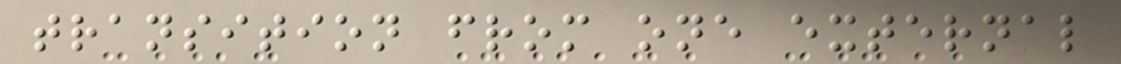transition from one external
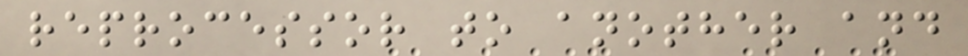reprocessor to another and
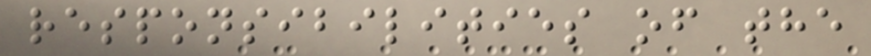responsibilities of the
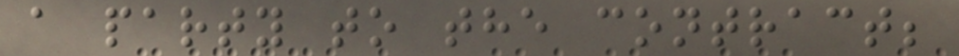a party to the contract;
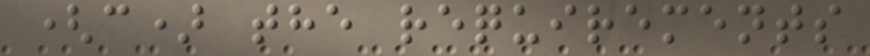(c) the requirements
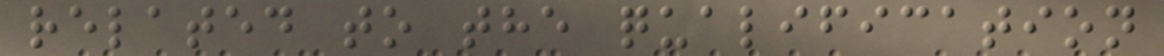related to the qualification
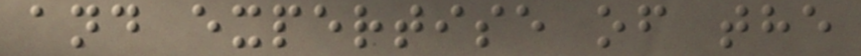and expertise of the
